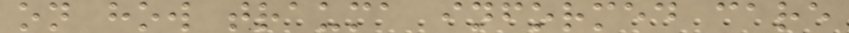on how trauma informed care
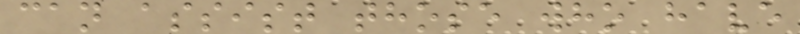can assist those who have
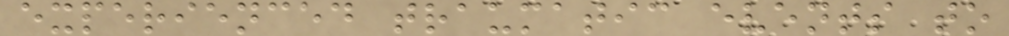experienced traumatic events to
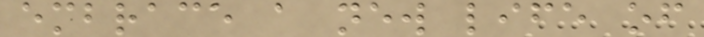embrace a new life of
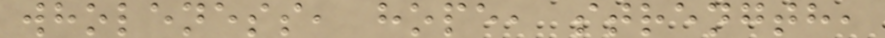wholeness, hope, strength,
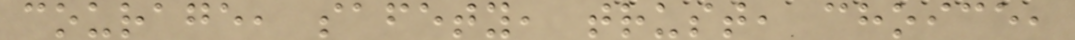courage, safety, trust, choice,
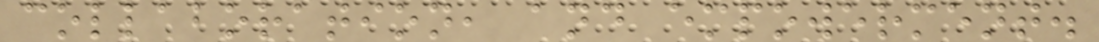collaboration, and empowerment.
